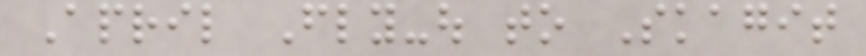April Fly-out to Skagit
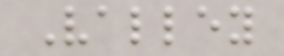Valley
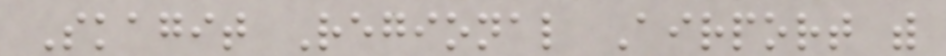Skagit Regional Airport with
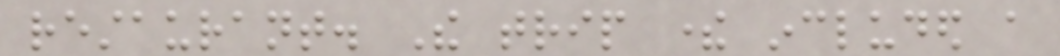restaurant. The trip there included a
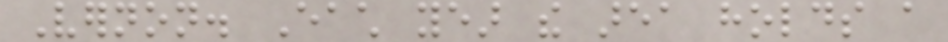Vernon. Each year the area holds a
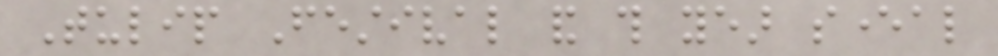Tulip Festival and this year several
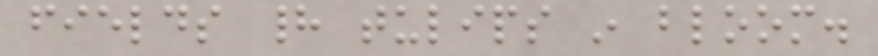fields had tulips in bloom.
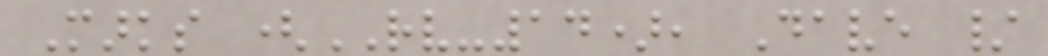Marks (RV-14), Dave /
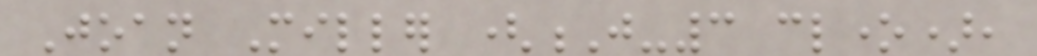Joan Miller (J-3 clone),
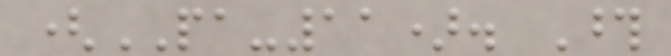(PA-11). Those
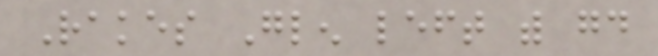Rakes Glen left with good
